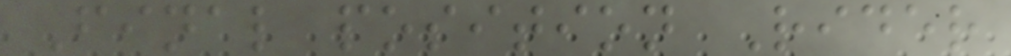Final position Rider
